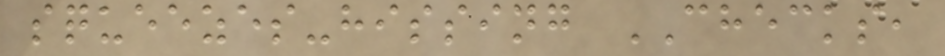squeezes-hissing CHECKS,
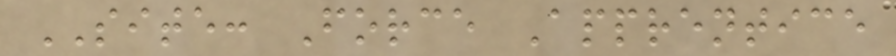SITE: Force Apprentice
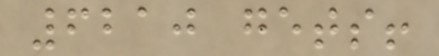6210 gets!
